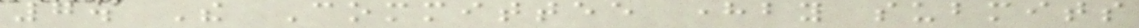7. The Committee hereby submits
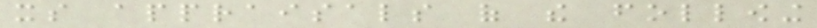its appraisals of the following
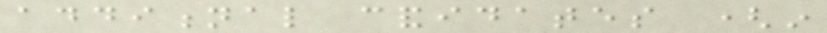additional candidates (in
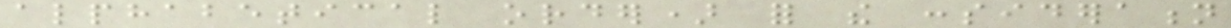alphabetical order) for the consideration
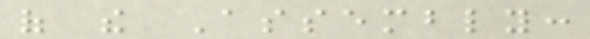of the Assembly:
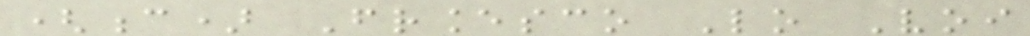(c) Francesco Lo Voi
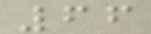66
